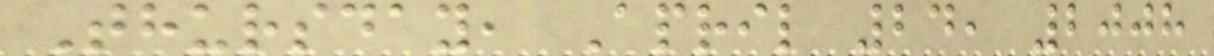Thursday, April 24, 2008
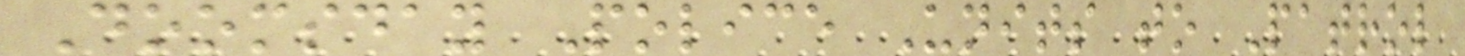Doomsday Police Units to Patrol
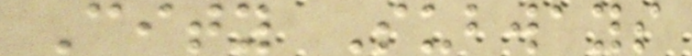City Subways
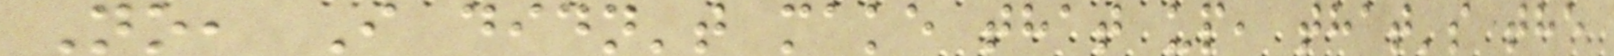No, I didn't make that up, that's the
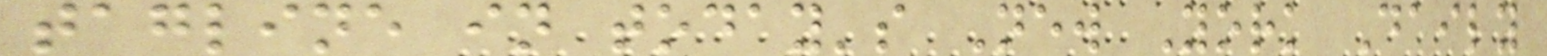tagline in today's New York Daily
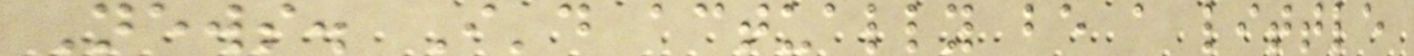News. I'd actually be a little
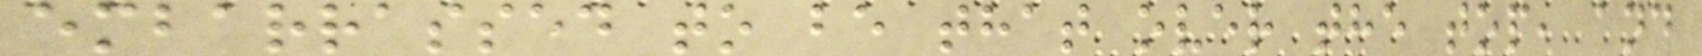embarrassed to be that over the top, and
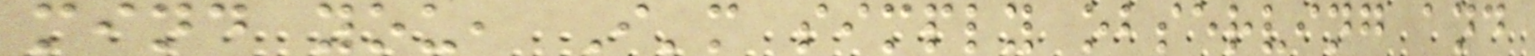mind you, I'm simply observing and
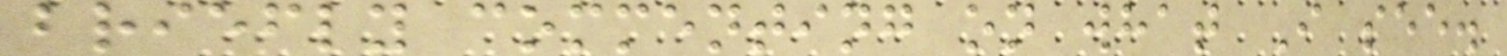briefly commenting on what I see.
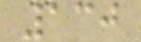130
